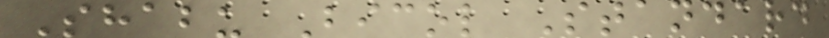Shabu Bicol Standard
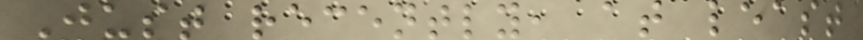Just recently, at least
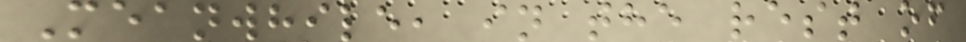Meanwhile, in the rest of
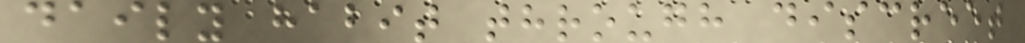daily habit through discreet
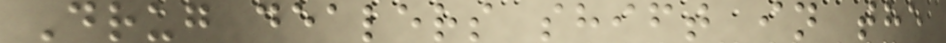Drug dealers shift in the
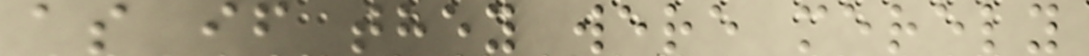as if they were merely
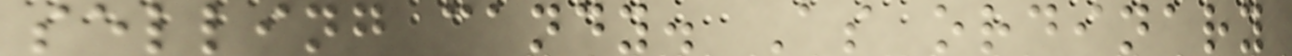selling candy. As ordinary
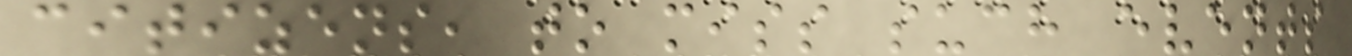citizens, to miss such events
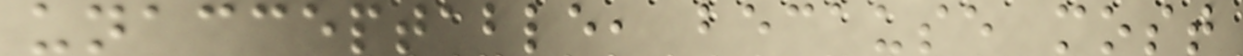unacceptable, because most
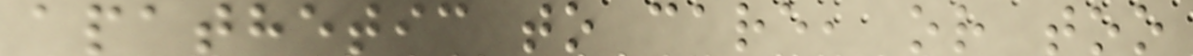apathetic to care, or too
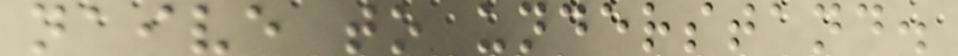naive to understand.
